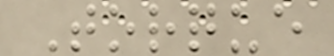Torque
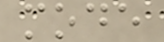mode
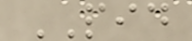PID
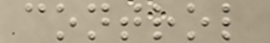control
